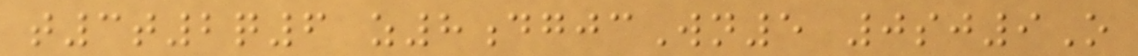t3t2q6 z8dgjcWn5 0sj9O
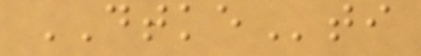DTKEti
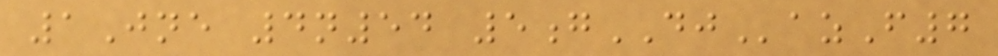1Jne 4n54 5gDJazF7
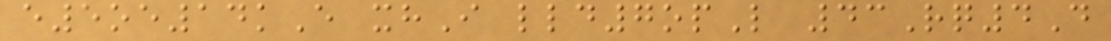e5oe14kE xhI lld7opL 43Rq4D
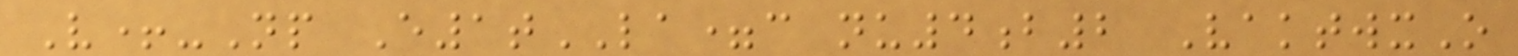V+-Np E1tLA=c nu4b2 VaktwxO
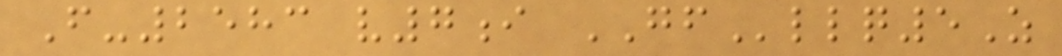F-2583 v7i GFllq5Z
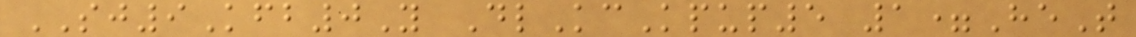SJ9Kfb0Y DlKcKpup5 1=HeT
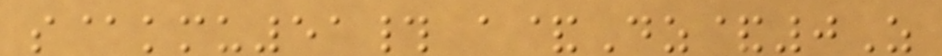s@kmu51# a&Dz&0Z
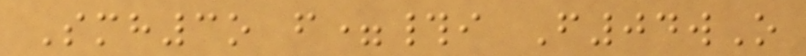Smh3o f=#i F04wO
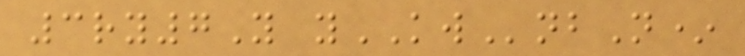3ry7Y yKWnbN*
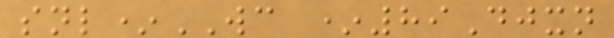snl*WC *89Djxn
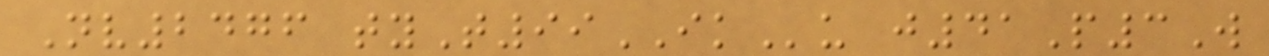Nv2476 tyT99IKu j41P3W
